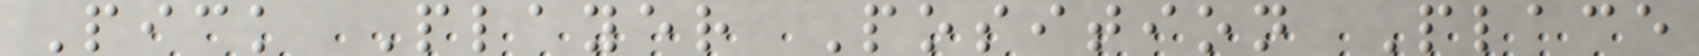Pick Player Position Place
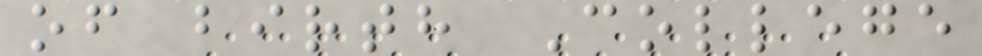of birth College
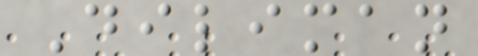Diliman
